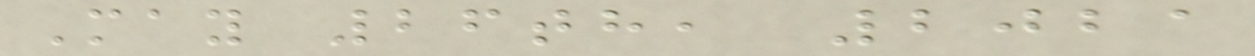May 26th, 2021
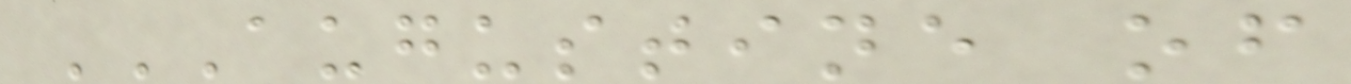AUGUSTINE OF
